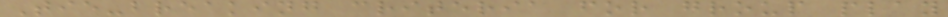Tie-breaking criteria for group play
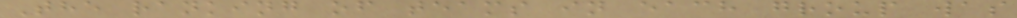The ranking of teams in each group was
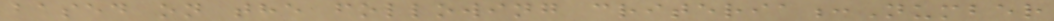based on the following criteria:Number
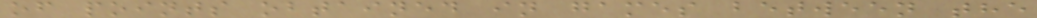of points obtained in games between the
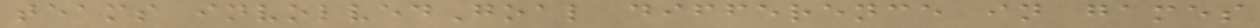teams involvedGoal difference in games
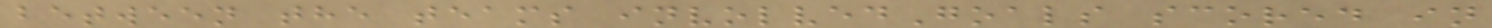between the teams involvedGoals scored in
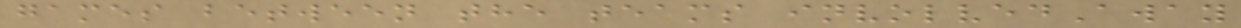games between the teams involvedAway
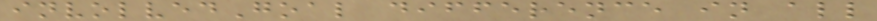involvedGoal difference in all
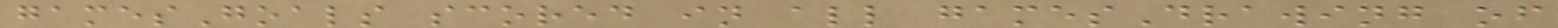gamesGoals scored in all gamesDrawing of
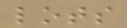lots
